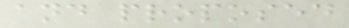and proposed
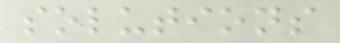solutions
